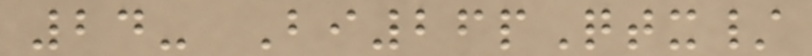24- Bi26pQtx/
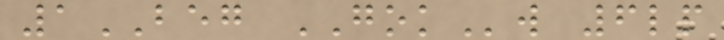1BEG GOKw 6lp
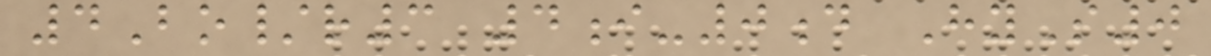4Bo/r3 4i-0d HyS0
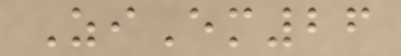ZiEm26
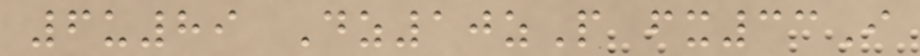6u89 Dz10zP fx33I
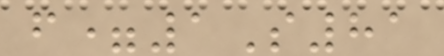f=1S81
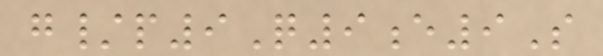g/p9Q9e9S
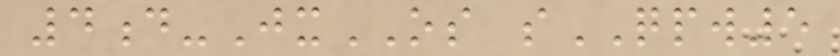4d-JxOS sQPW5
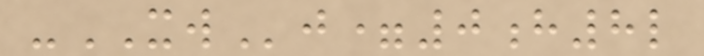-XWj=0h8l
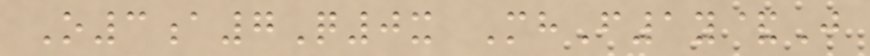O3a7Q0x MhF1y&J
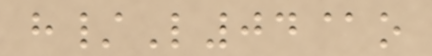h/L04@o
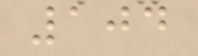104
